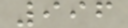996
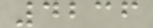4236
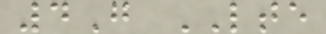4G LTE
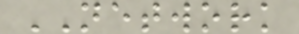NETWORK
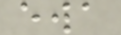ewa
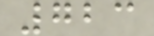723
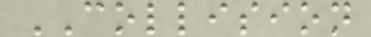COLLISION
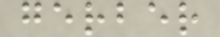gerber
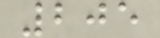205
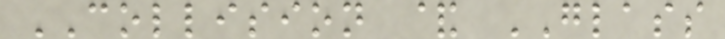COLLISION & GLASS
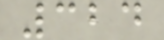324
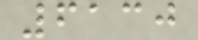6130
